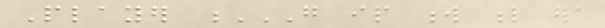Player G IP W L ERA
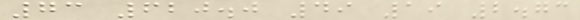73 620.0 49 19 2.73
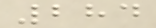284
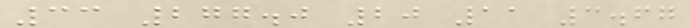33 277.0 20 11 3.67
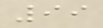99
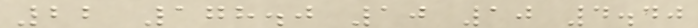22 178.0 10 10 4.40
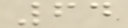64
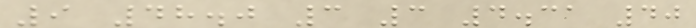9 48.0 3 3 4.31 40
